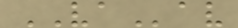VAav
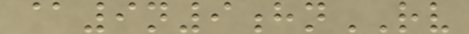@9n9hnRV
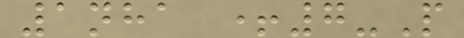1nha +7-P
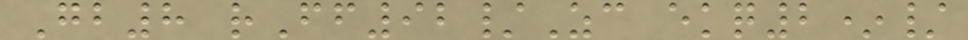Gb8 rFf92/Zc ekq2*/
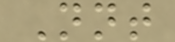Nnt
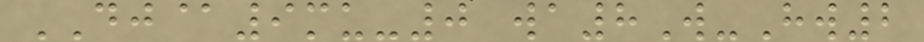DJ@9mu-0 wa8W-Hw2
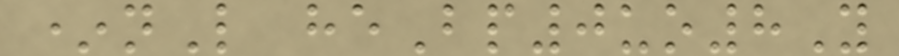*nL heBp0uo8Y
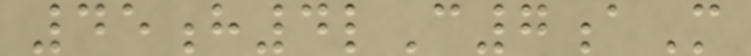45h4lC7aM
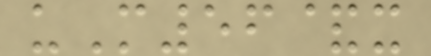uM56&x
